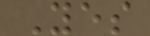Yes
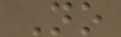No
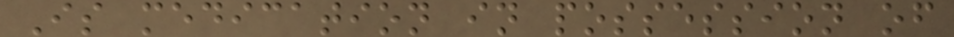Is medication in possession of
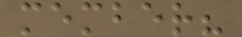member?
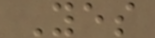Yes
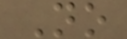No
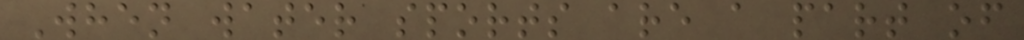When water sports are a part of
